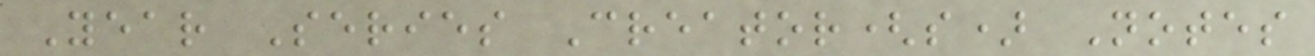Year Series Creator(s) Notes
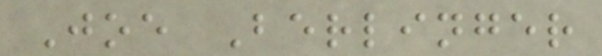Joe Berlinger
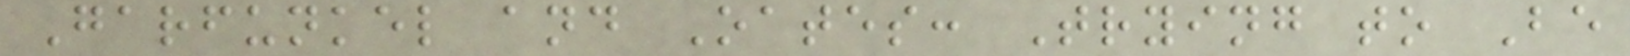Garfunkel and Oates: Trying to Be
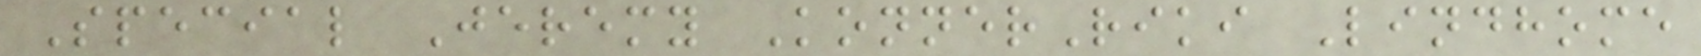Special Jeremy KonnerRiki Lindhome
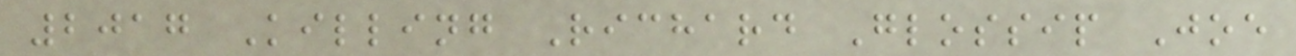2017 Killing Richard Glossip Joe
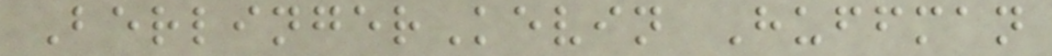BerlingerKevin Huffman
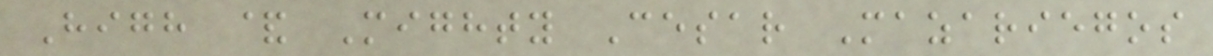High & Mighty Cesar Mazariegos
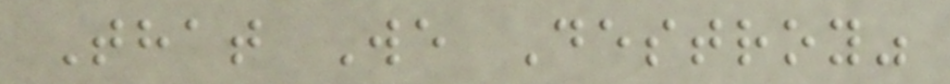That We Destroy"
